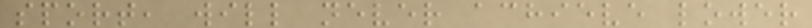sport, will never achieve lower
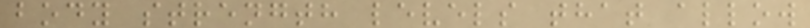body strength levels that allow
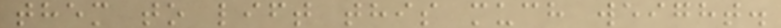them to lift this much weight.
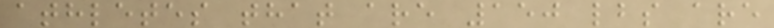athletes that are 150 lbs are
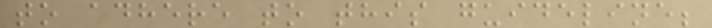to adhere to this guideline;
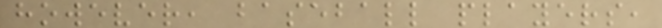however, baseball players,
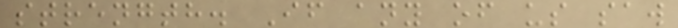strength. If any of us saw
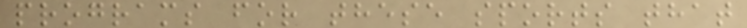programs for these sports that
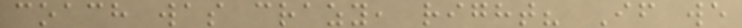coach was crazy, right? If we
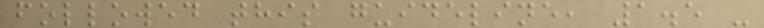followed this guideline, 1.5 -
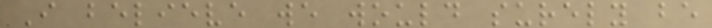I believe we would surely be
